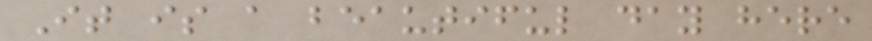It is a beautiful day here
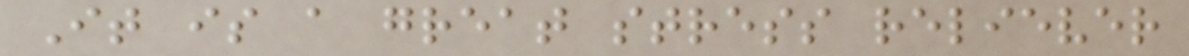It is a great stress reliever
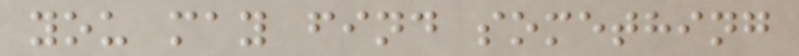you may find something
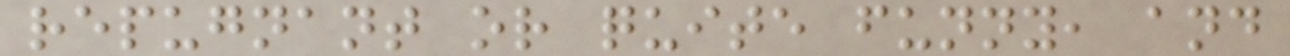repugnant or quite funny, and
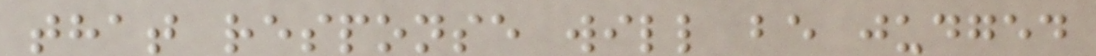that response will be judged
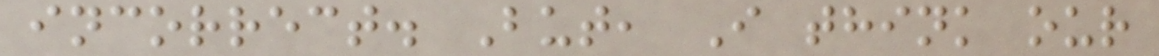incorrect. But, I think our
